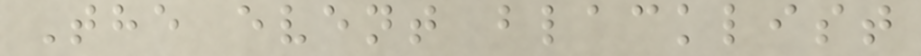The event blacklist
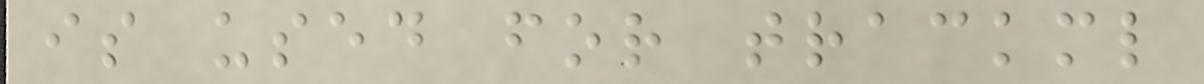is used for trackml
